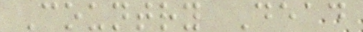Country Dead
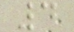4
